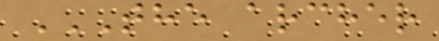THE ARCHER
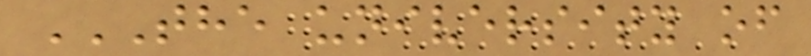THE UNIVERSITY OF
